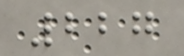227
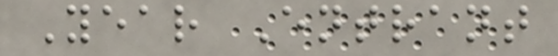Year Entrant
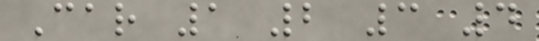Car 1 2 3 4
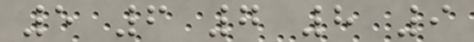5 6 7 8 9
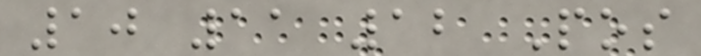10 11 12 Pos
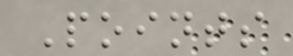Points
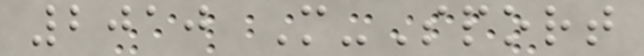2010 M-Sport
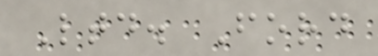Ltd. Ford
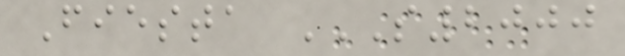Fiesta S2000
